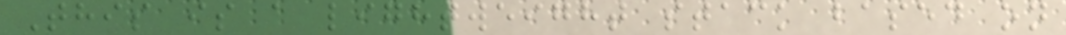This is a lightweight stack based on
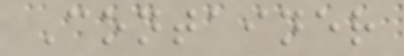Container
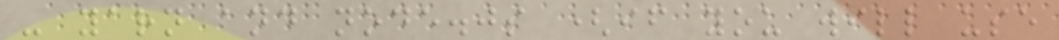- yarn and node.js (if you will use
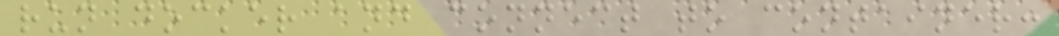run docker and connect to container:
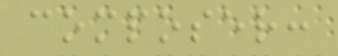composer:
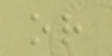or
